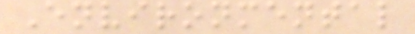Environmental
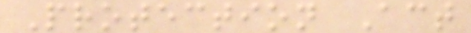Protection Act
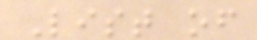List of
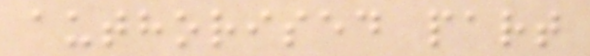authorised part
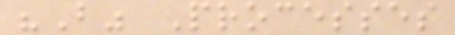"B" Processes
